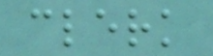clerk
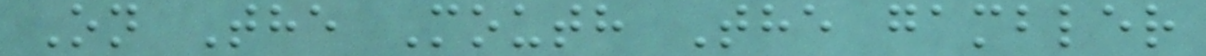On The Mouth The gambler
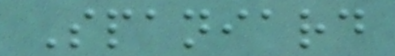Spaniard
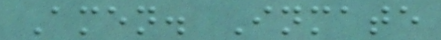Amen. Inmate
